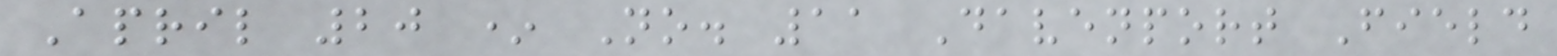April 20 * No. 11 Davenport Field
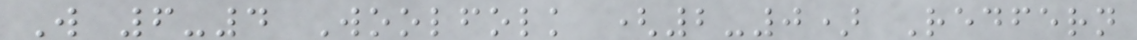W 6-4 Woolfolk (2-0) Redfern
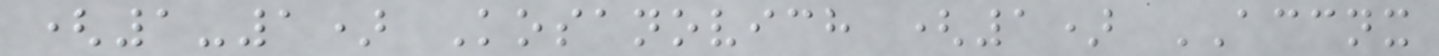(1-1) Kosanovich (1) ACCNX
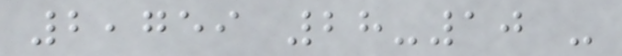2,759 28-10 -
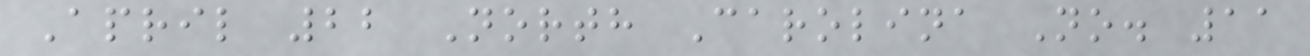April 22 North Carolina No. 11
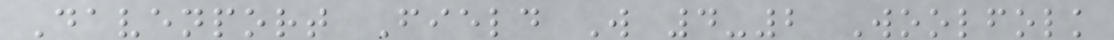Davenport Field W 4-2 Woolfolk
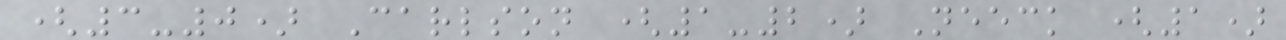(3-0) Carlson (1-2) Neeck (1)
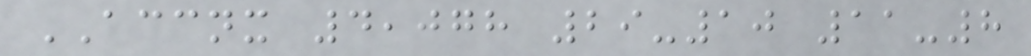ACCNX 4,078 29-10 11-8
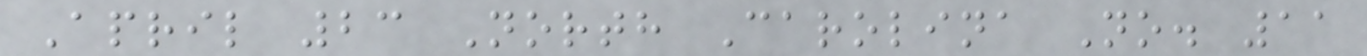April 23 North Carolina No. 11
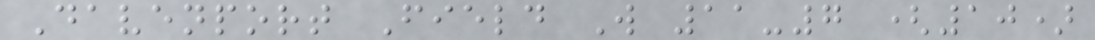Davenport Field W 11-7 (10)
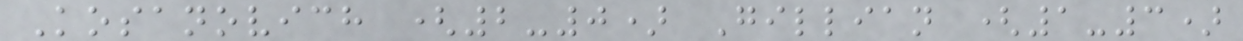Kosanovich (2-0) Gillian (1-3)
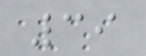39
